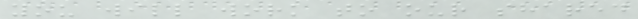you will work to our shared
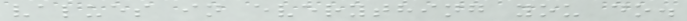values in everything you do.
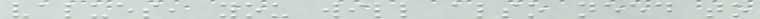values, you will also need to
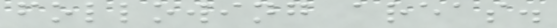following areas.
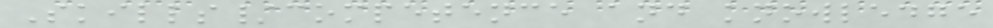Skills/competence and knowledge
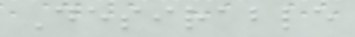Desirable
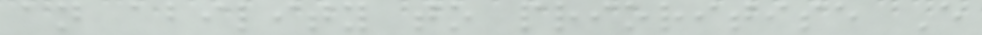an ability to prioritise E
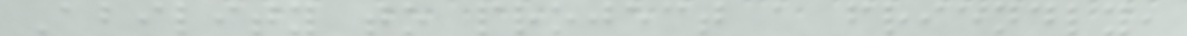Ability to project a friendly,
